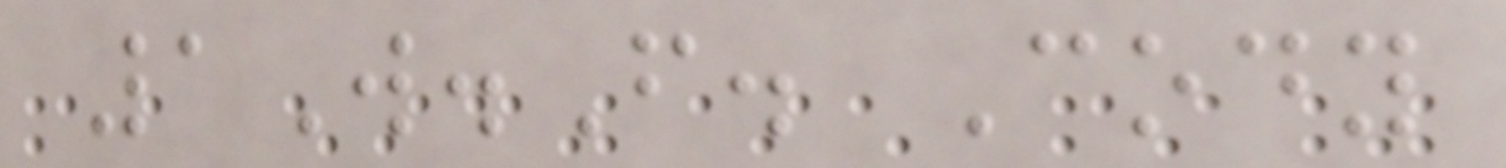1W.F. Cody
